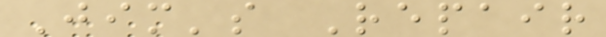Jim's Repair
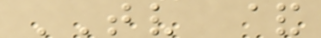TV &
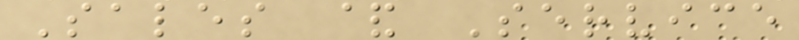Sales & Service
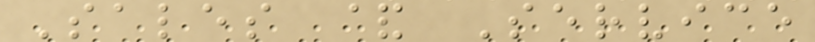Sales & Service
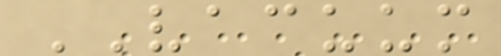VACUUM
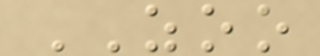ZOO
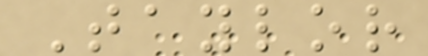Taylor
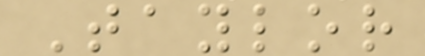Taylor
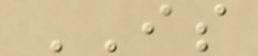IS
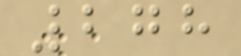278
